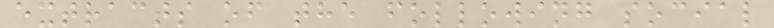extracts of the following social
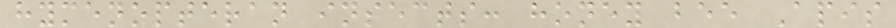hymenopteran insects: honey bee Apis
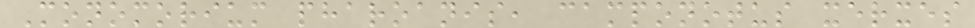Monomorium pharoanis, camponotus xerxes
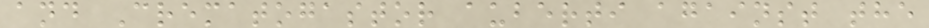and Crematogastor auberti against the
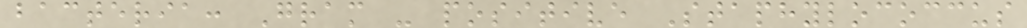bacteria: Gram - positive Staphylococcus
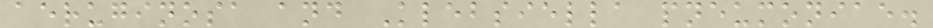aeruginosa and Klebsiella pneumoniae.
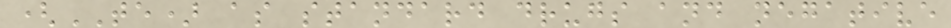(TE) as standard drugs and negative
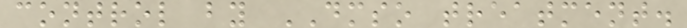control by DMSO treatment.
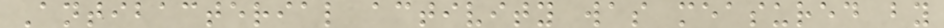Antibacterial activity was measured by
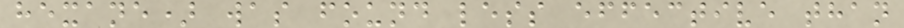hexane) was found less effective than
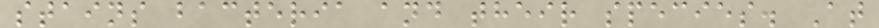stains bacteria and their species. At
